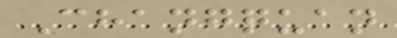Changquan
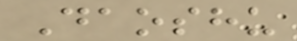Daoshu
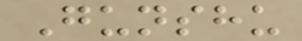Gunshu
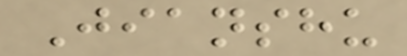Jianshu
